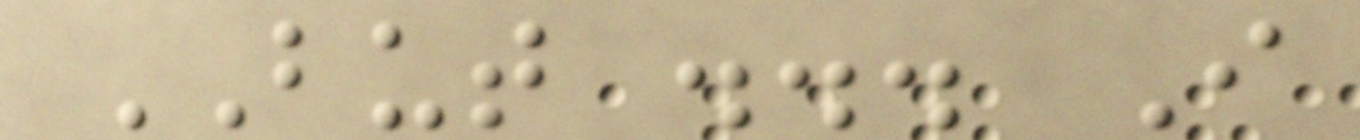BUT ... I
